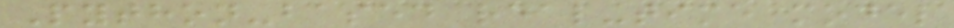Python-based real-time model
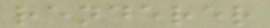renderer
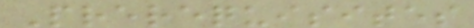Prerequisites
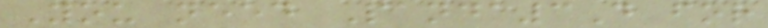You need Panda3D for
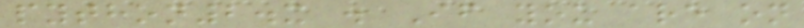python2.x . If you are on
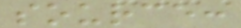source:
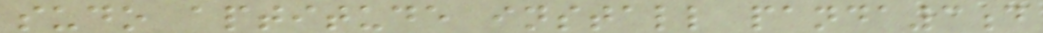sudo aptitude install panda3d
